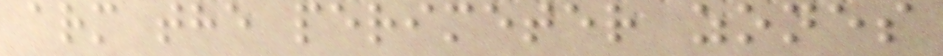arm the perimeter zones
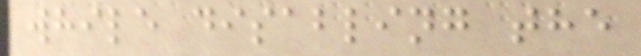while disabling the
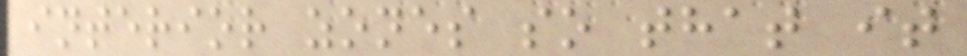interior zones so that it
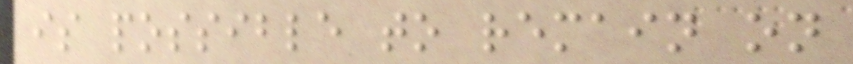is possible to remain on
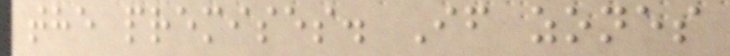the premises. If zones
